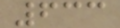633
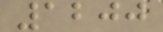1200
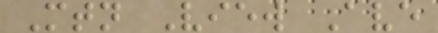Mtn View Ave
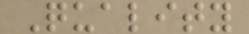Quality
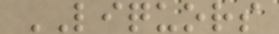LIQUORS
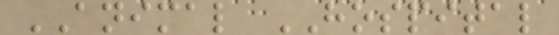ANIMAL HOSPITAL
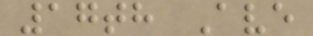17th Ave
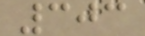303
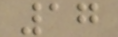17
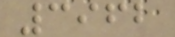3962
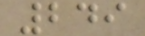249
